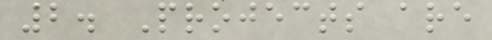2. Projects are
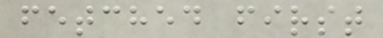fetched first
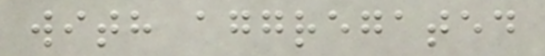with aggregated
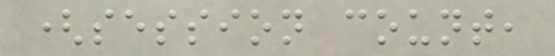(session count,
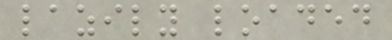lazily loaded
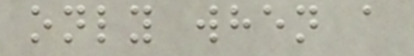only when a
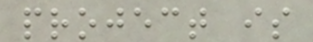project is
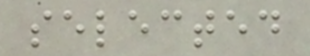selected
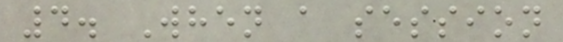4. When a session
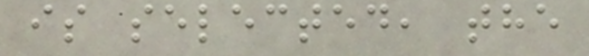is selected, the
